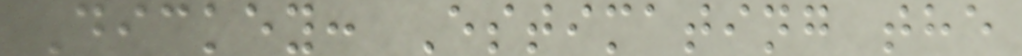Dickey: Estimating the
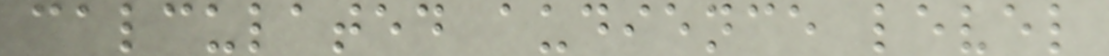calculated audience level
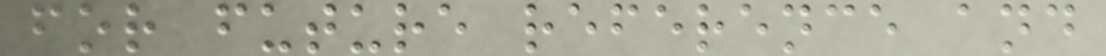for future reference and
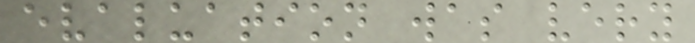evaluation was very
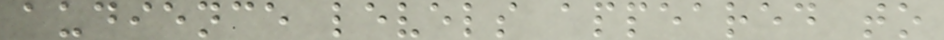audience levels appeared to
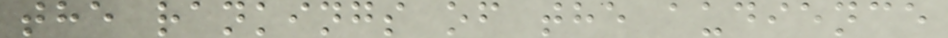the rankings of the audience
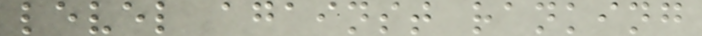level against ranking
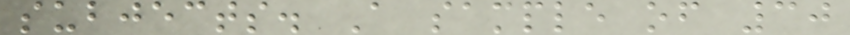subjects. A sample of 30
